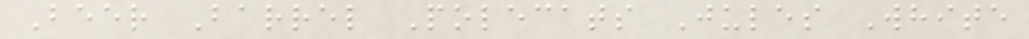Beer Barrel Polecats Jules White
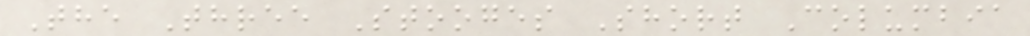The Three Stooges Short Columbia
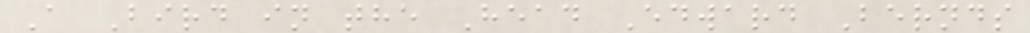A Bird in the Head Edward Bernds
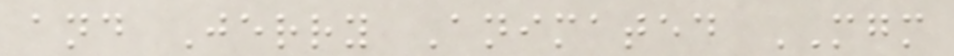and Jerry Animated MGM
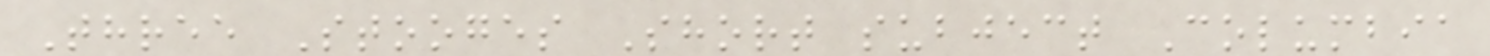Three Stooges Short subject Columbia
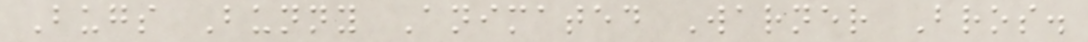Bugs Bunny Animated Warner Bros.
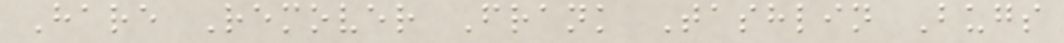Hare Remover Frank Tashlin Bugs
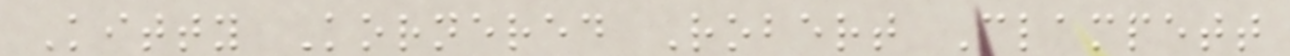Kitty Kornered Robert Clampett
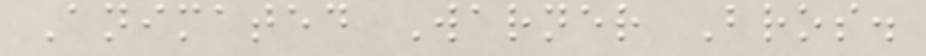Animated Warner Bros.
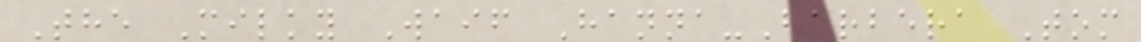The Milky Waif Hanna-Barbera Tom
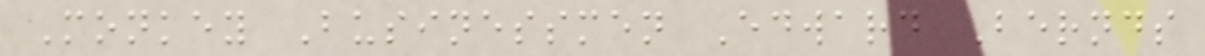Monkey Businessmen Edward Bernds
